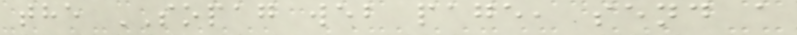the SOPAG web page, send a
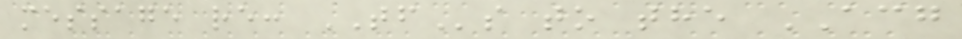message re: TFs to the ACG
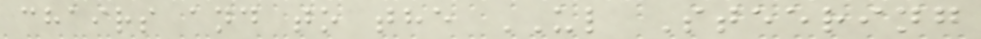chairs and to the UL Steering
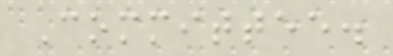Committee.
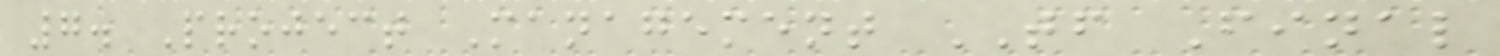7. Project Management TF Final
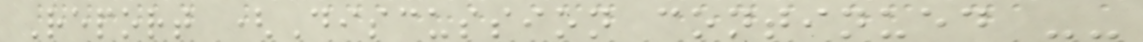Report (Discussion continued --
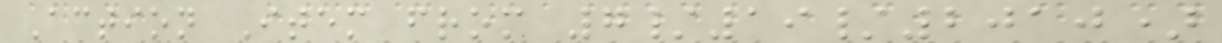Action Item from 7/19/2010)
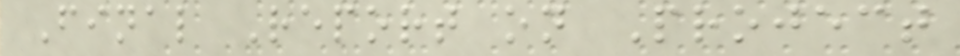Final Report on Project
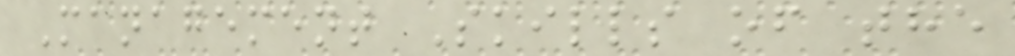Management Skills of the
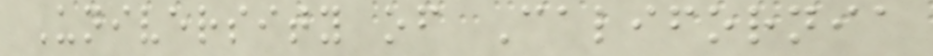University of California
